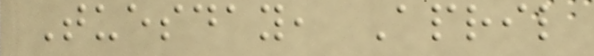Tuesday, April
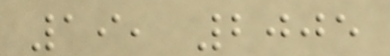19, 2005
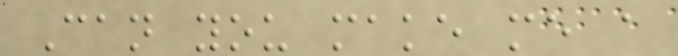Can you make me a
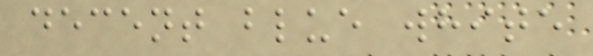decent blue white
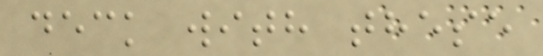deck with these
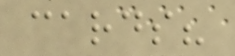cards?
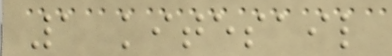1 kitesail
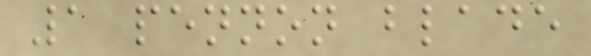1 pennon blade
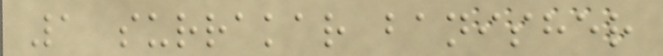1 surrakar banisher
